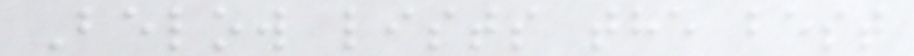Below lists the best
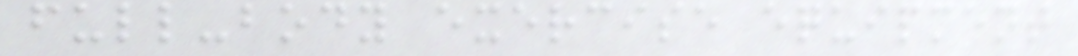full-body exercise equipment
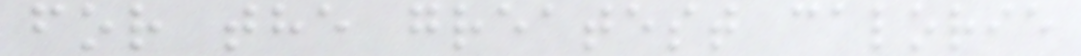for the greatest calorie
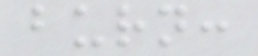burn:
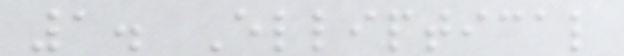1. Elliptical
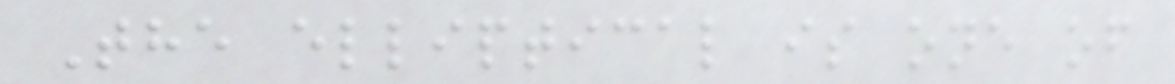The elliptical is one of
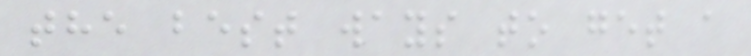the best ways to get a
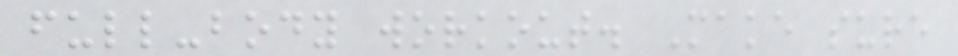full-body workout. Make sure
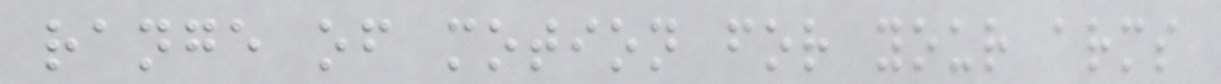range of motion for your arms
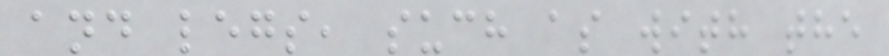and legs, such as with the
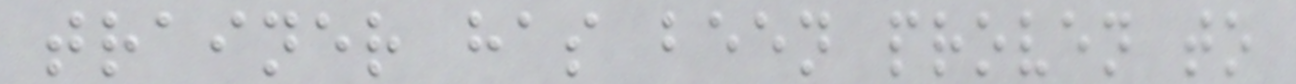trainer has been proven to
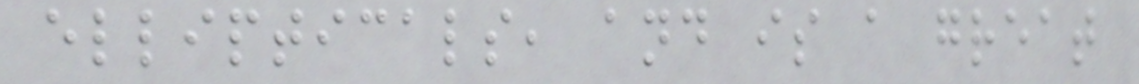ellipticals, and is a great
